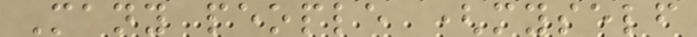Many people (myself
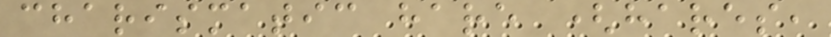charismatic hare (hares,
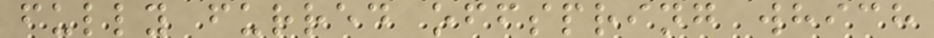fully furred offspring which
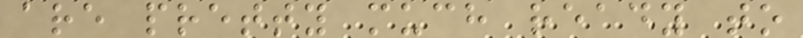are pretty much ready to
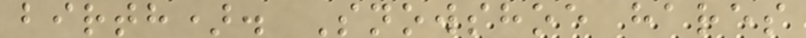birth). Snowshoe hares
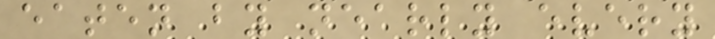eaten by nearly every
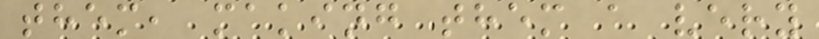them, making them a very
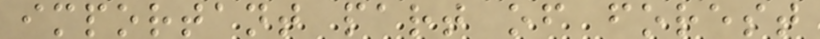important part of forest
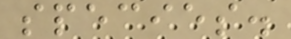species.
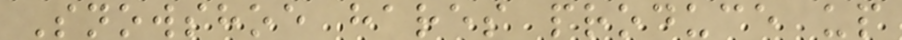Snowshoe hares produce up
